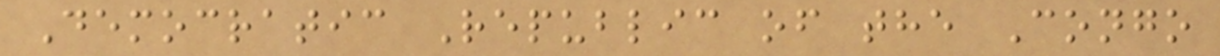Democratic Republic of the Congo
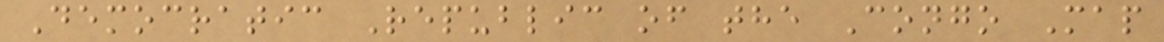Democratic Republic of the Congo Map
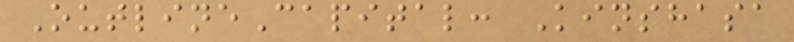OutlineCapital: Kinshasa
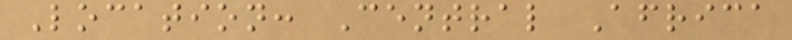Location: Central Africa
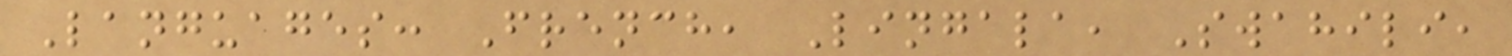Languages: French, Lingala, Swahili,
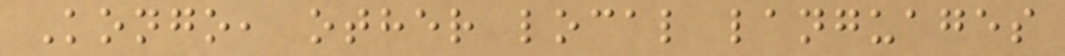Kongo, other local languages
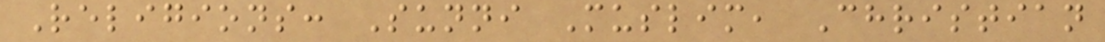Religions: Sunni Muslim, Christian
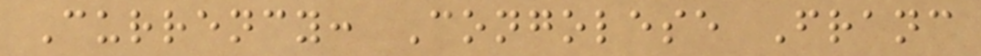Currency: Congolese Franc
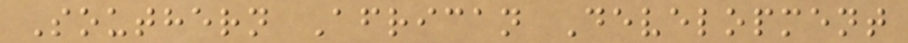Southern African Development
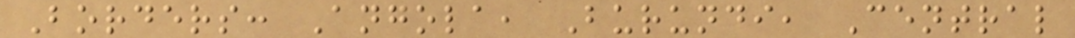Borders: Angola, Burundi, Central
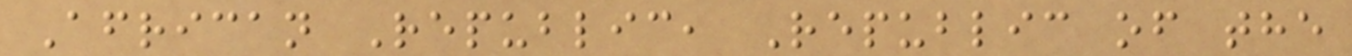African Republic, Republic of the
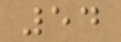54
